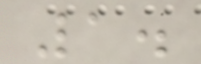1.
